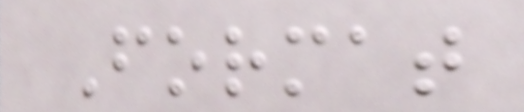Format
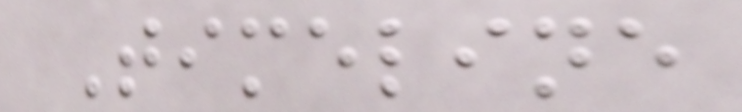Timeline
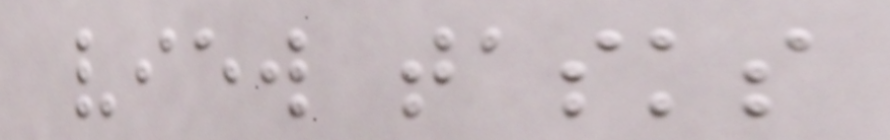view tasks
